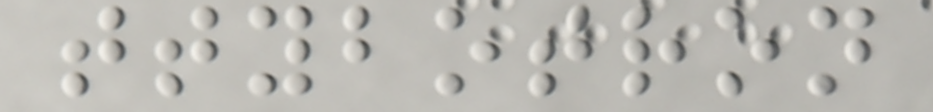ttybotron
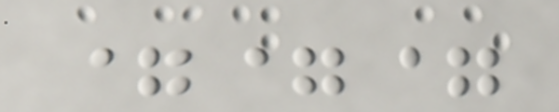===
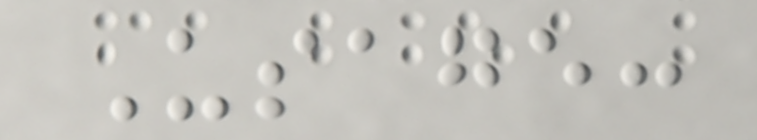Usage:
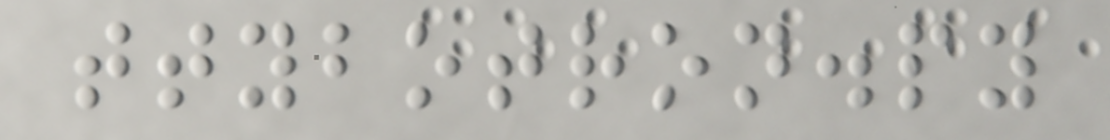ttybotron.py
